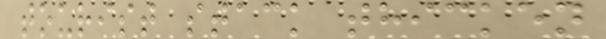tourist stack thicken
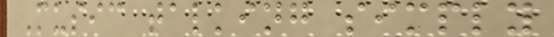Music talking simply
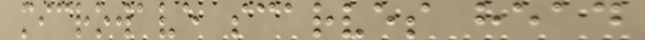microwave scarves head
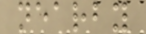nearby
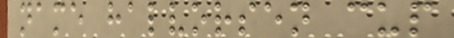name halvorsen cup
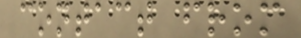contact from
